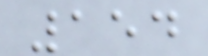154
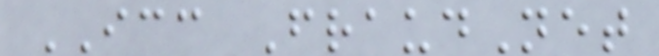ICC FraudNet
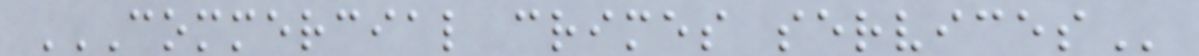COMMERCIAL CRIMES SERVICES
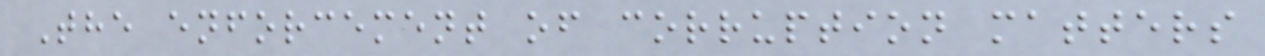The enforcement of corruption matters
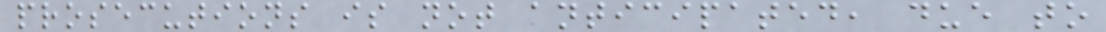prosecutions is not anticipated, due to
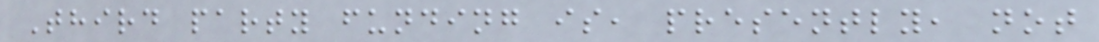Third party funding is, presently, not
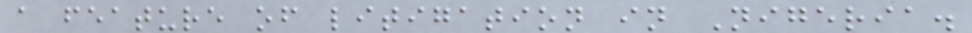a feature of litigation in Nigeria.
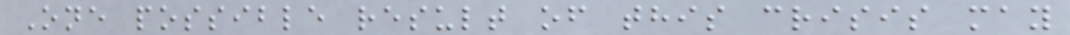One possible result of this crisis may
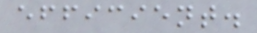efficient.
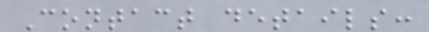Contact details:
